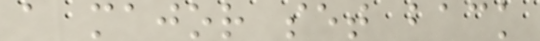a major set back
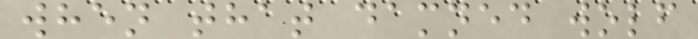when that damned wolf
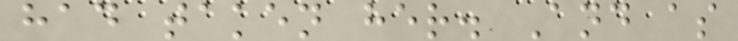had taken her. And as
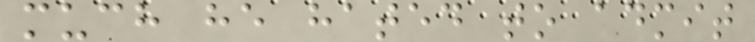much he hated to admit
